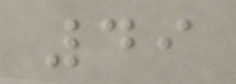49
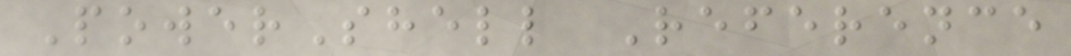PowerShell Reference
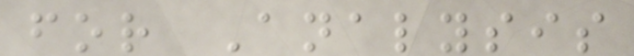for Analysis
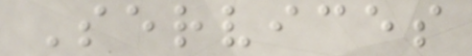Services
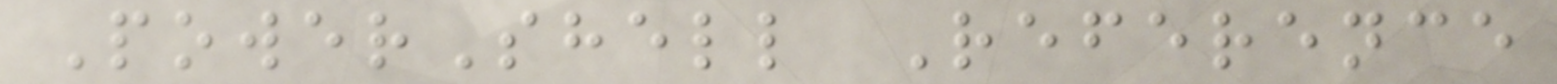PowerShell Reference
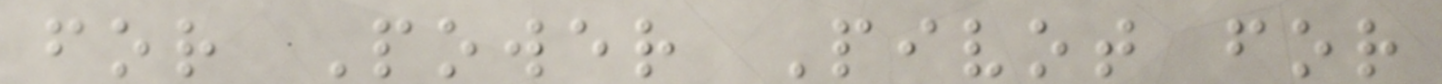for Power Pivot for
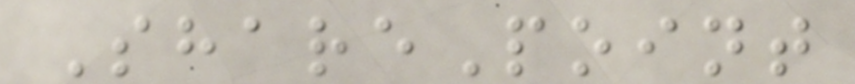SharePoint
